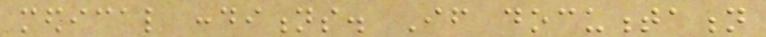medical conditions. If documentation
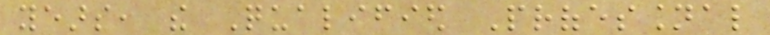years, the Qualified Professional
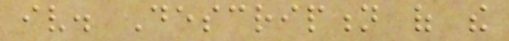iv. Description of the
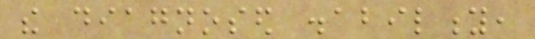the diagnosed disability,
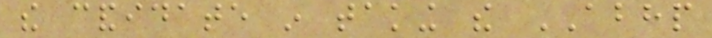the candidate in taking the ABHP
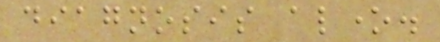diagnosis alone.
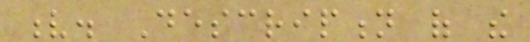v. Description of the
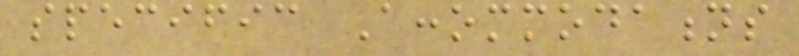specific Accommodations
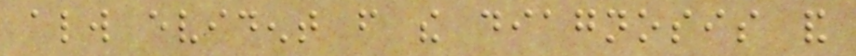always evident from the diagnosis and
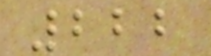222
